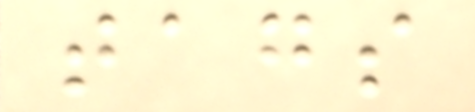tags
